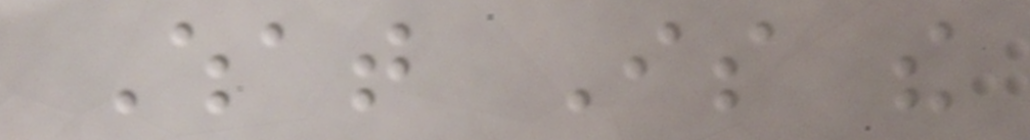What Is the
